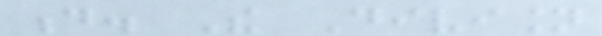d. The Division
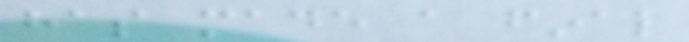has made a final
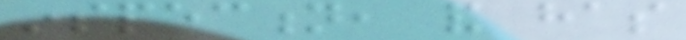inspection, and has
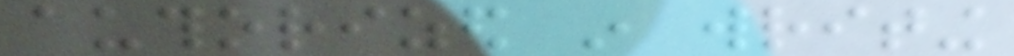authorized in writing
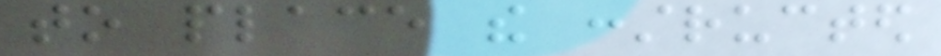to place the constructed
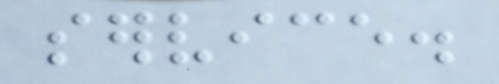service.
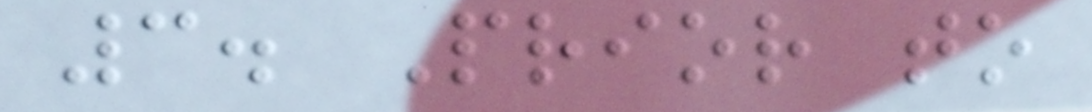3. Prior to
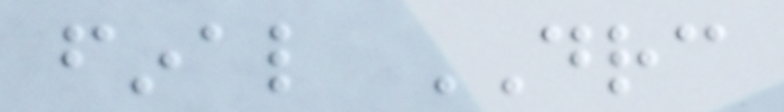final DRC
